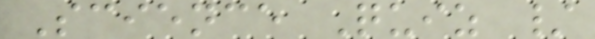Science Quiz /
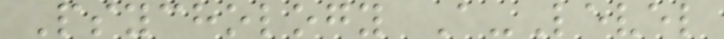Psychology A-Level
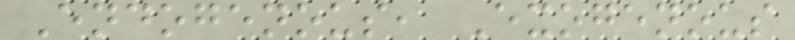Endogenous, Exogenous
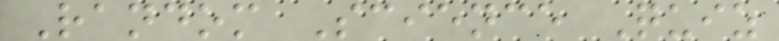Random Science Quiz
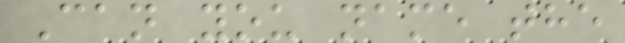Can you name the
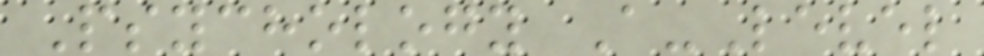Psychology A-Level
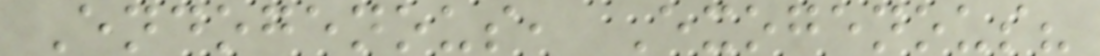Endogenous, Exogenous?
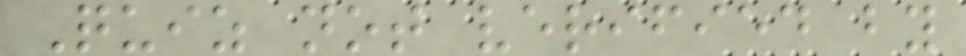Quiz not verified by
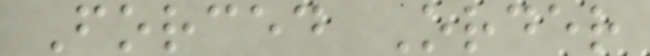Forced Order
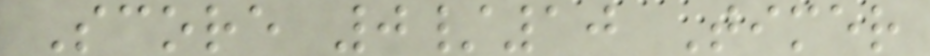Score 0/10 Timer
